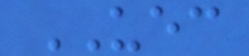UEC
